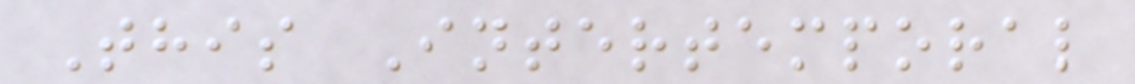This Intertemporal
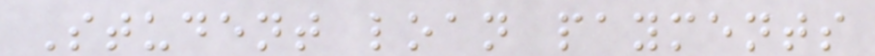Student loan payments
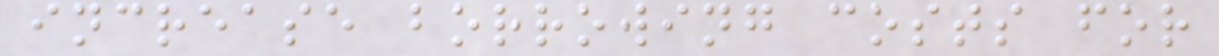increase borrowing costs for
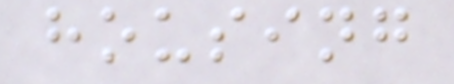housing
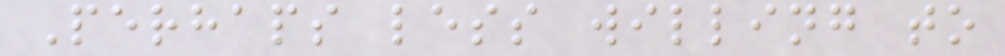Perhaps less willing to
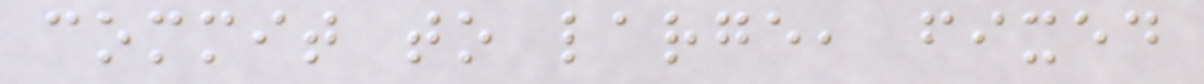commit to large, fixed
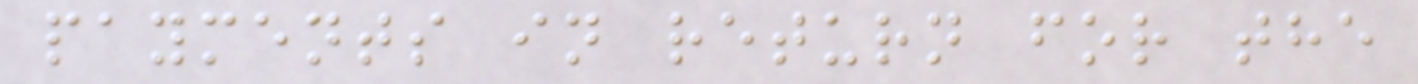payments in return for the
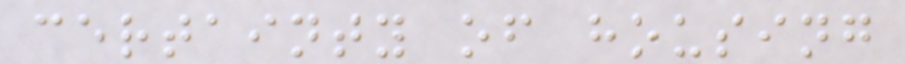certainty of housing
